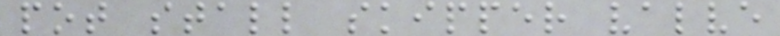pot stall skipper valve
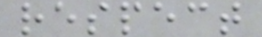respect
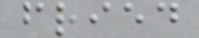fried
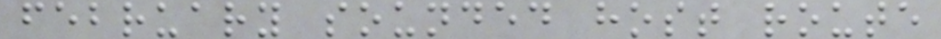february sounded host route
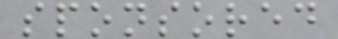sponsored
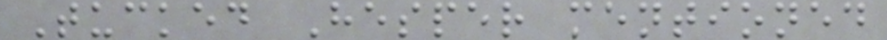Tucked Hesper mentioned
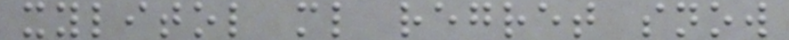xylitol ml regret snow
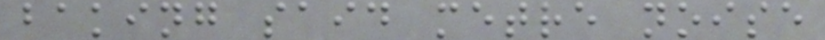baking said metre noise
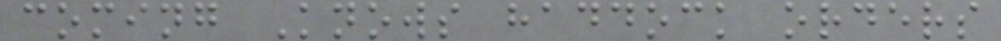coming Knows haddock orders
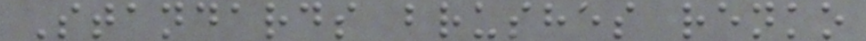Standards brushes renko
